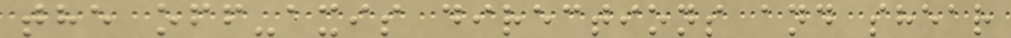the off-axis directions and shear
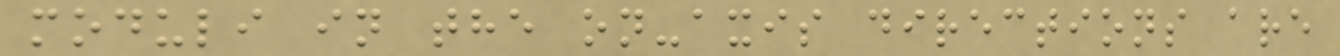moduli in the on-axis directions are
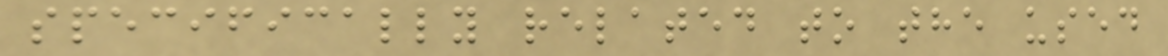specifically related to the used
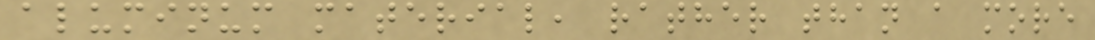aluminum material, rather than a more
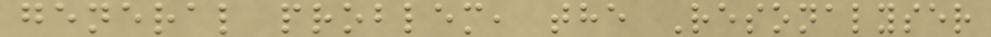general problem, the Resonalyser
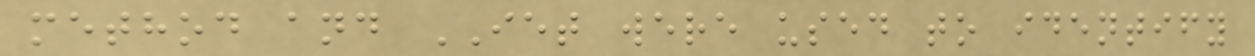method and IET were used to identify
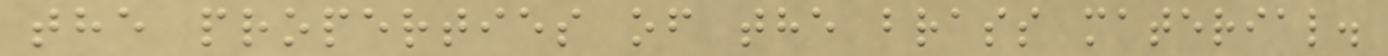the properties of the brass material.
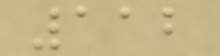112
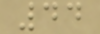44
